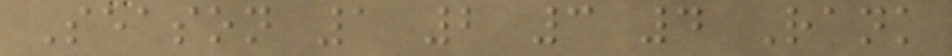Season 1 2 3 4 Rank
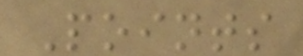Points
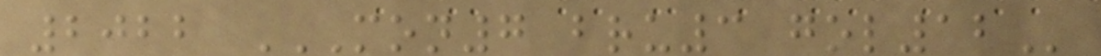2022 MON7 BRU3 GOL12
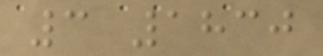3 1830
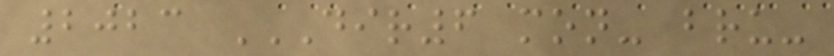2023 DIR6 MON- BRU-
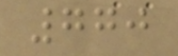770
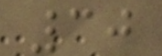30
